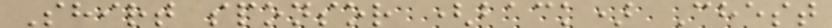Shirt sponsor (back) Chest
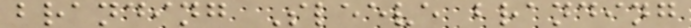branding Sleeve branding
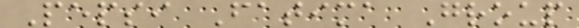Pepsi Fatima Group
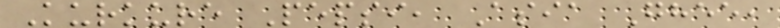Kurkure Pepsi, Asia Ghee,
